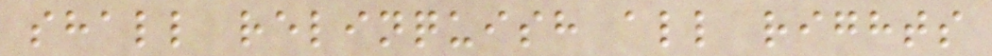shall relinquish all rights
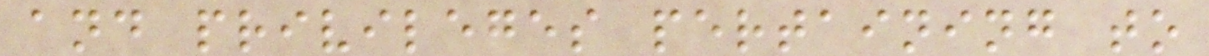and privileges pertaining to
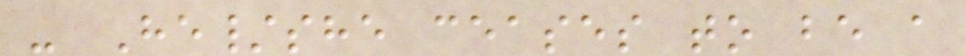- He/she ceases to be a
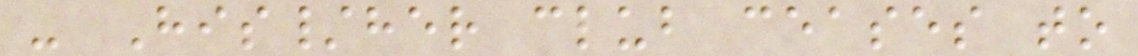- His/her club ceases to
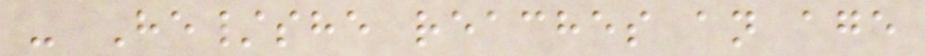- He/she reaches an age
